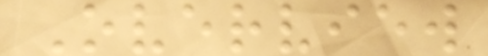Overview
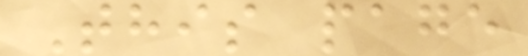This page
